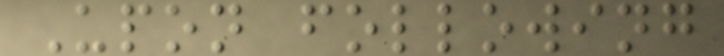Upon following
